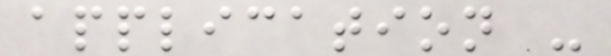application -
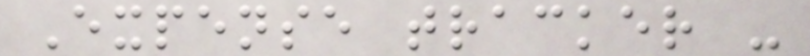Expense tracker -
